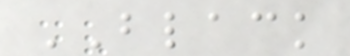BLACK
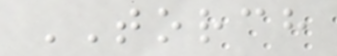TORCH
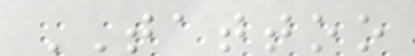TATTOO
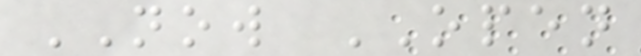NOW OPEN
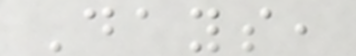Days,
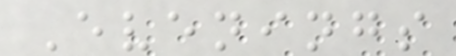Evenings
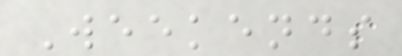Weekends
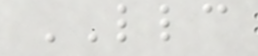LLC
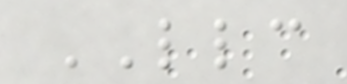LLC
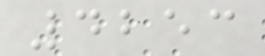4253
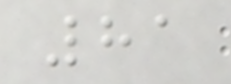81
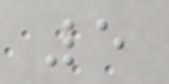5
